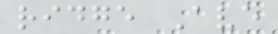ridge Ave
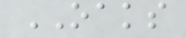OAKS
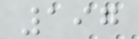197
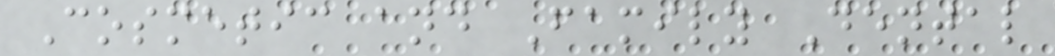Cosmetic and Family Dental
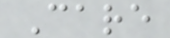Care
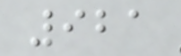921
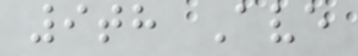9th Ave
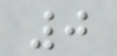0
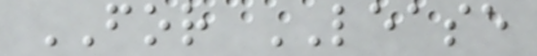FOR LEASE
